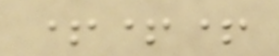+++
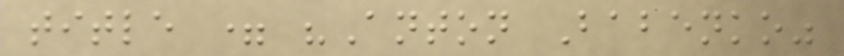title = "Anton Babenko"
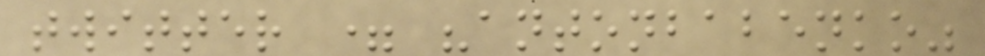twitter = "antonbabenko"
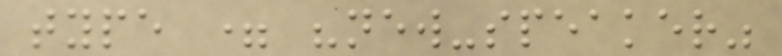type = "new-speaker"
